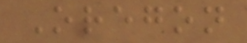Oregon
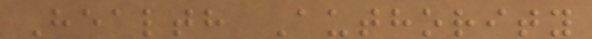Health Authority
